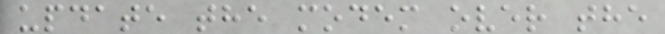update the modem over the
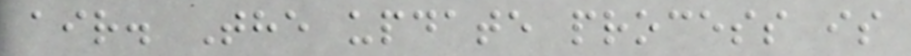air. The update process is
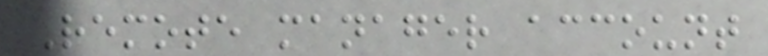Remote manager account
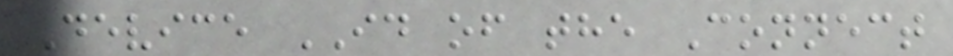Device ID of the Connect
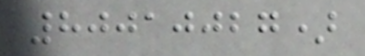80010027)
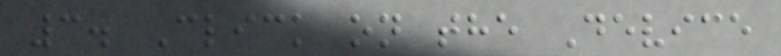3. Click on the Device
